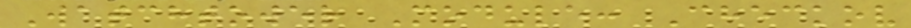Watchtower Module: Checkov
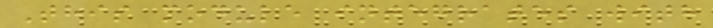This module integrates with
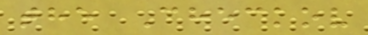the Checkov
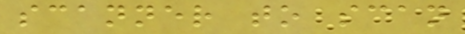scanner to scan
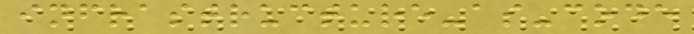infrastructure-as-code
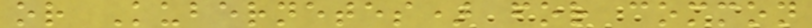or Kubernetes) for common
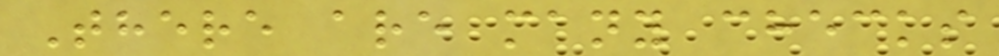There are many checks
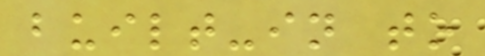built-in to
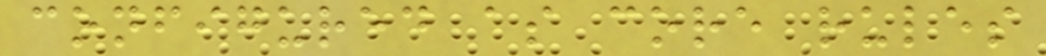configured as core rules
